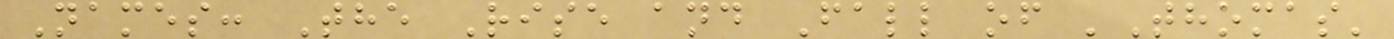Names: The Rise and Fall of 'Thomas'
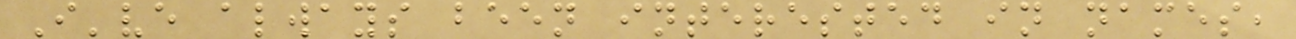I've always been interested in names,
